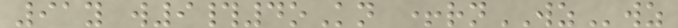91y w9#4oKn +rnWZwz
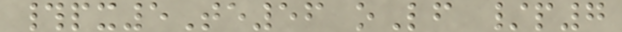#px5Te56 oLf /p7
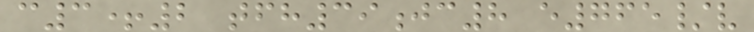c3+2 tfh39jc8 e765/v
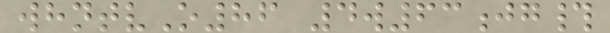whntvO86 4w63jg#
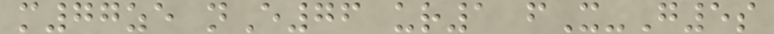m77ze nE76 ur1 fX-G5s
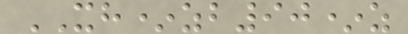XH*zb90*z
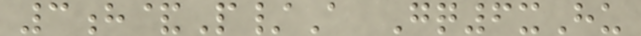3h&P/A Gq6xHu
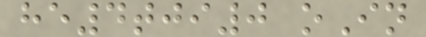he4tji0 oIn
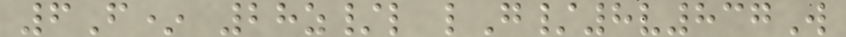6F* 28z/l lG/8v837W
